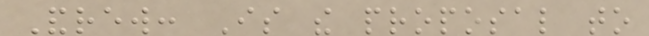Andrew: Is the proposal to
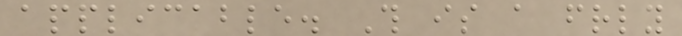applicable. This is a friendly
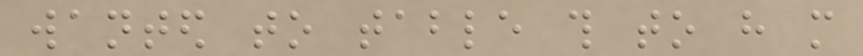wanted to table this to have more
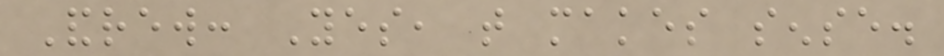Andrew: Yes, that makes sense.
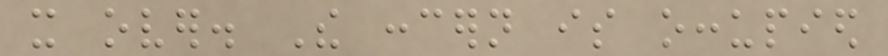it over. The concern is occupied
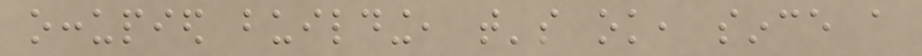occupied building, that's ok, since a
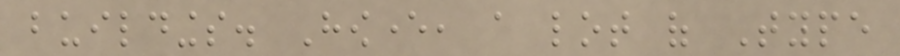buildings. However, a lot of Type
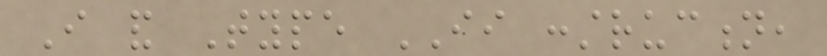I and Type II construction,
